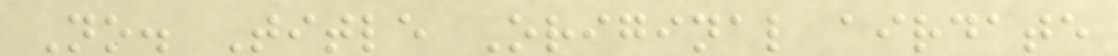No. Title Original airdate
